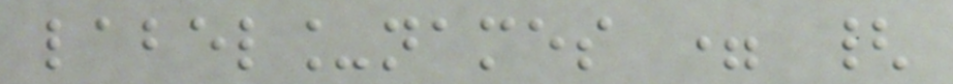label_names = {
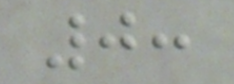0:
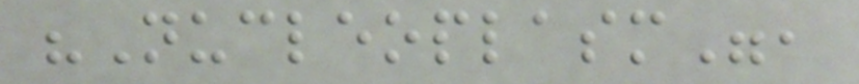"Nucleoplasm",
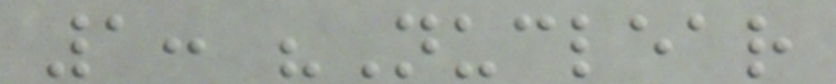1: "Nuclear
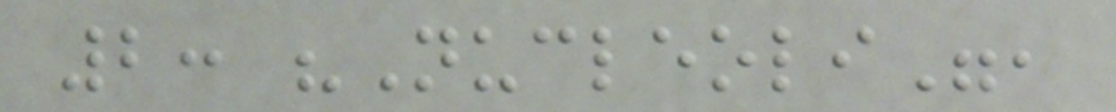2: "Nucleoli",
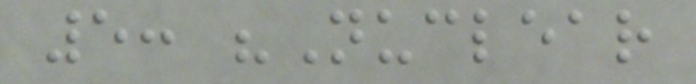5: "Nuclear
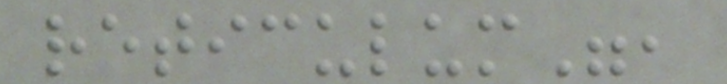reticulum",
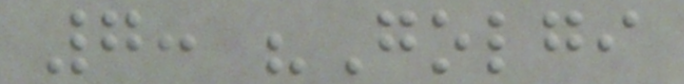7: "Golgi
